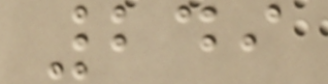249
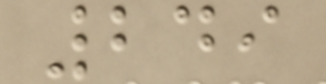249
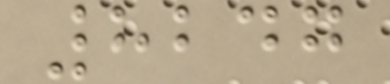8247
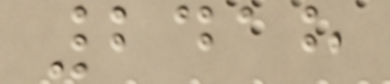2418
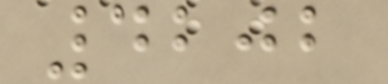4202
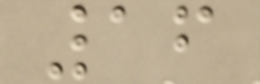16
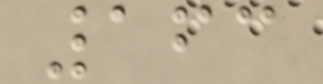163
